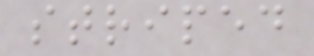striped
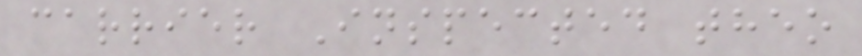carrier Inspected theo
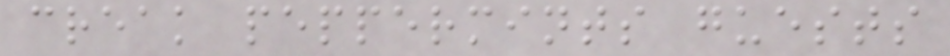creak peppermints guests
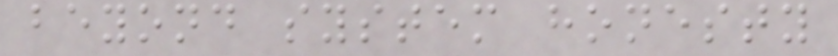beyond system honesty
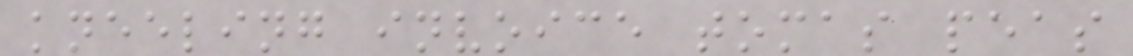kneeling invoice tomas peas
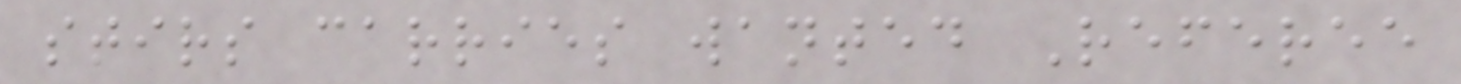stirs carries wanted Referee
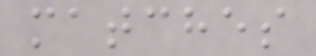matches
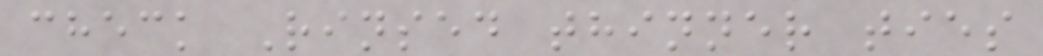check Rinsed thinner ties
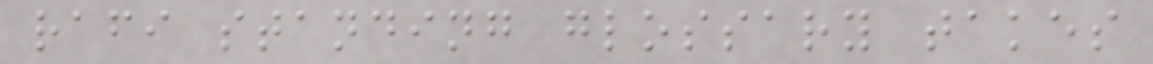rafi standing glossary takes
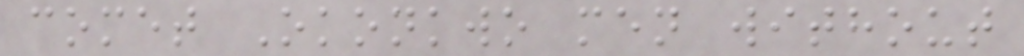comet Okonkwo men without
